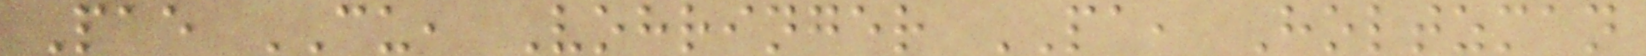Pae CU, Vohringer PA, Holtzman
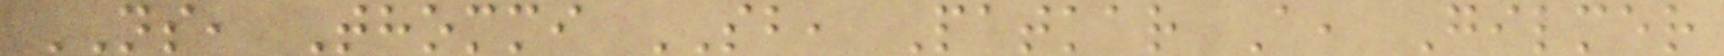NS, Thommi SB, Patkar A, Gilmer
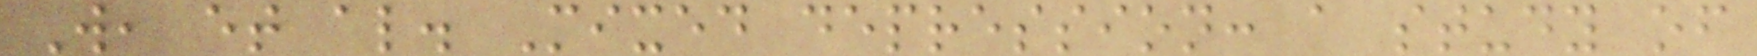W, et al. Mixed depression: a study of
